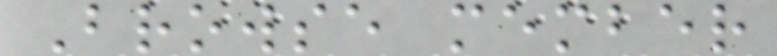Browse member
